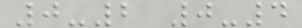0-2 0-4
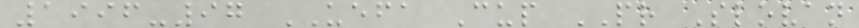1996-97 UEFA Cup PR Slovan
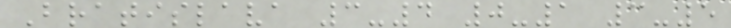Bratislava 3-4 0-1 3-5
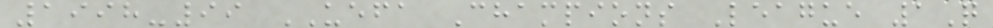1998-99 UEFA Champions League 1Q
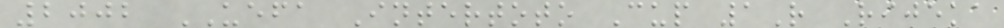2002 UEFA Intertoto Cup 1R Rijeka
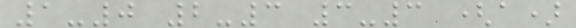1-0 2-3 3-3 (a)
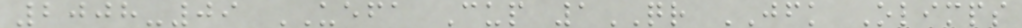2008-09 UEFA Cup 1QR JFK Olimps
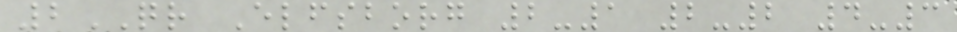2QR Elfsborg 2-1 2-2 4-3
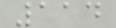114
